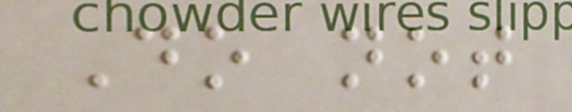Do not
